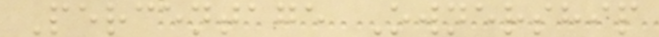Percentage Ownership
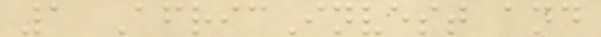1 AfricInvest and
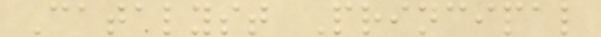Catalyst Principal
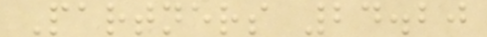Partners 24.20
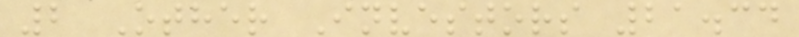2 Other Investors 21.34
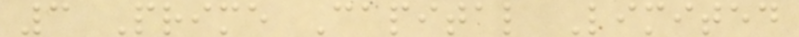3 Prime Capital Limited
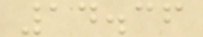14.36
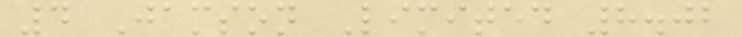4 Jamson Limited 8.02
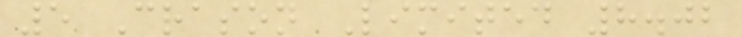5 Crason Limited 8.02
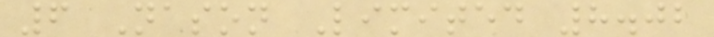6 Nason Limited 8.02
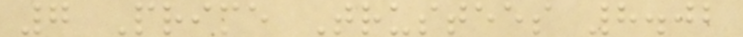7 Prime Trustees 8.02
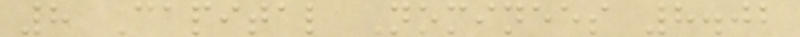8 Capital Nominees 8.02
